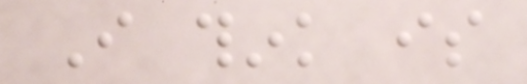I think is
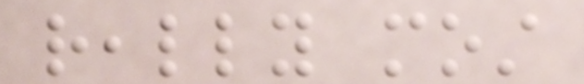really most
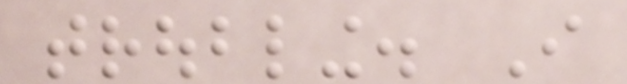troubling. I
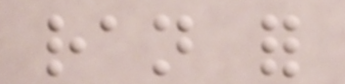ran for
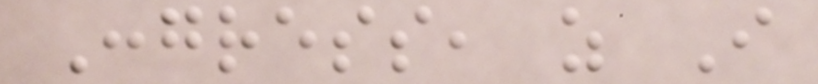Congress, as I
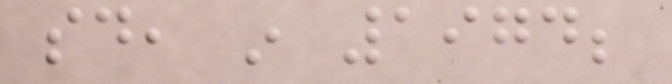said, in 1974;
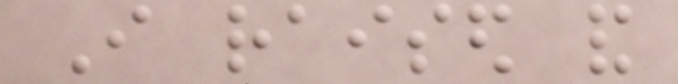I raised and
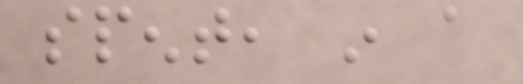spent, in a
